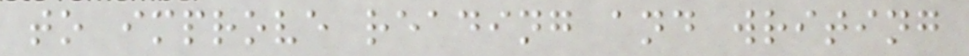to improve reading and writing
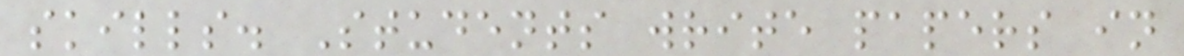skills. Students write papers in
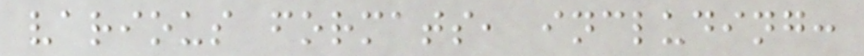various formats, including:
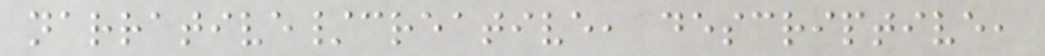narrative/creative, descriptive,
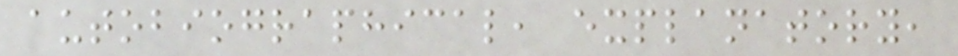autobiographical, explanatory,
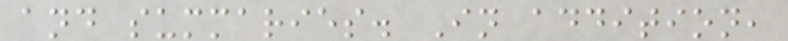and summaries. In addition,
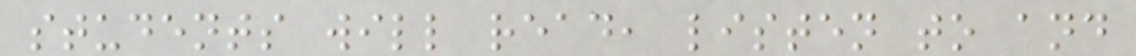students will read, listen to and
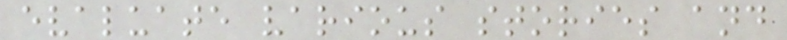evaluate various stories and
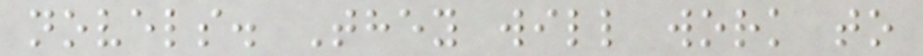novels. They will work to
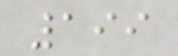199
